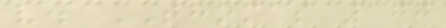v. THOMAS 177
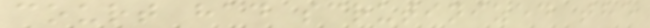court had scrutinized the
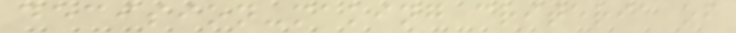decision-making criteria of
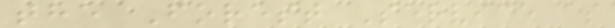the Forest Service as
